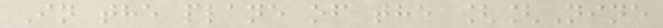In the plane of the [[Nine
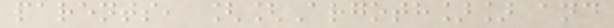parents, [[Argoth]] and
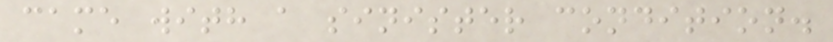came with a sinister condition.
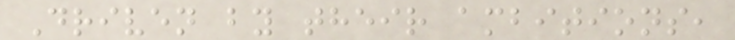Driven by their ambitions,
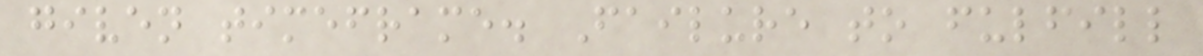given timeframe. Failure to fulfill
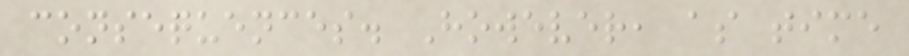consequences. However, as time
